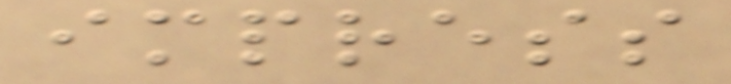impress
